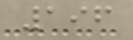196
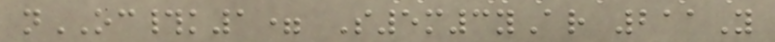nOC#k1= S5m3yAr 211Y
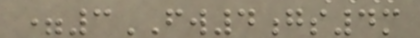=3FW4gs4m
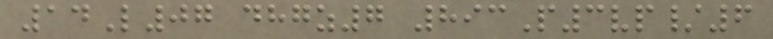14L07 dhgz7 893P3vp/6
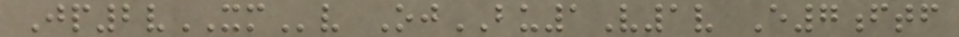Jp2vXMv OjBU1V1v E7ftf
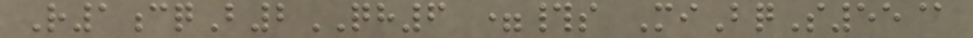R1cqB2QH6 =#s MiBqS55@
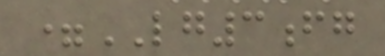=LG3fg
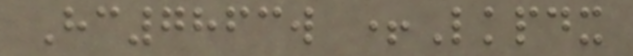Hc7863w +Lkpdx
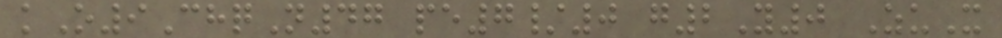kO9ChqN47 pe7/0 g2Y0 ZuX
